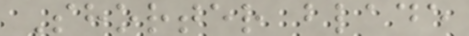Shorter blade
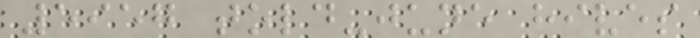5957 told-june hives
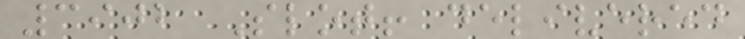3902 Slot! delivered
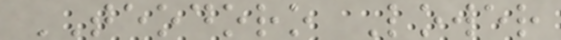TEODORO Lower
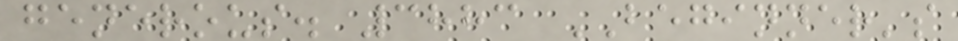generous. 3883 BEGINNER's
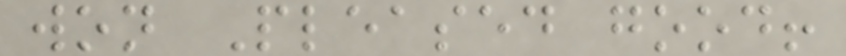won Pleased good!
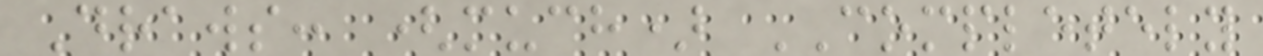Draws: (much) COMPLETELY
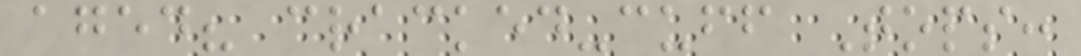aged? cracked-cuff Tops:
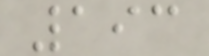193
